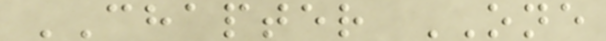CHAPTER ONE
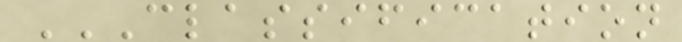CLASSIFICATION
